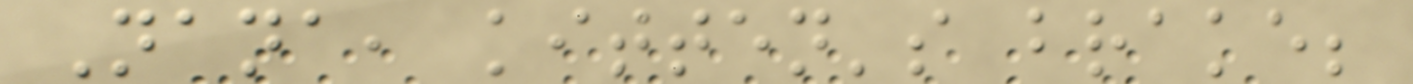Nana, kitten's brake;
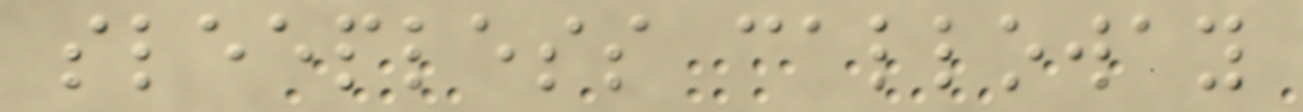sleepless calloway
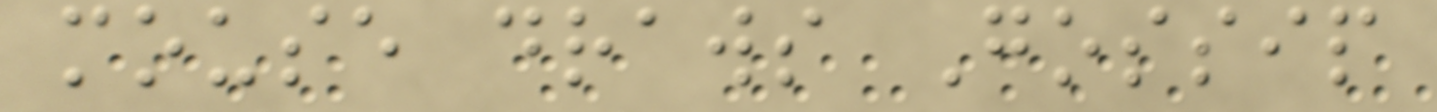mouse draws Gossip
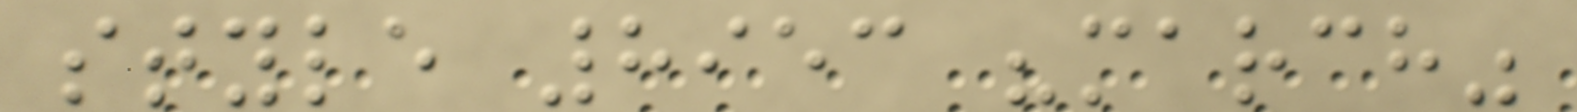style 8953 "march"
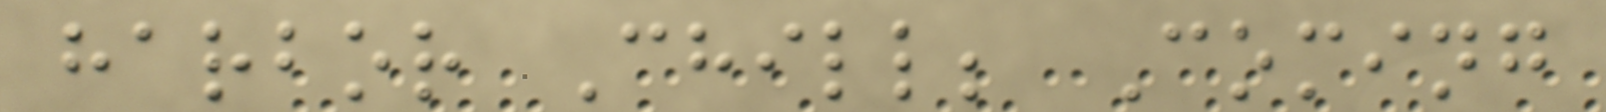harbor Chill; Coming
